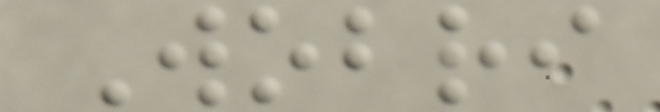Wobri
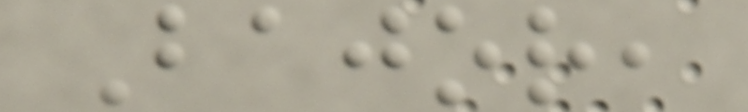Bajor,
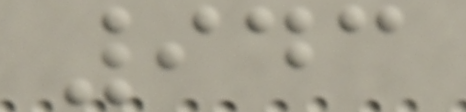943
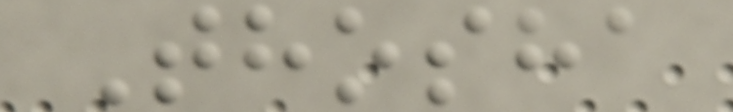Thosha
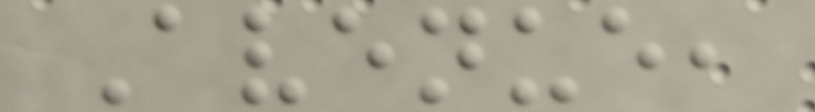Avenue,
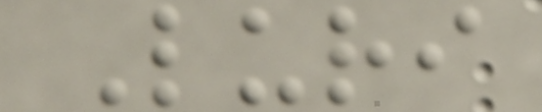Luri
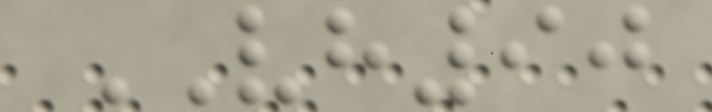VH90
